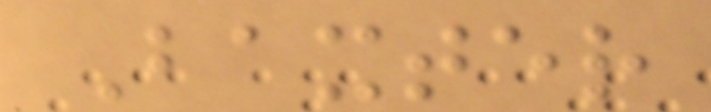Baxter
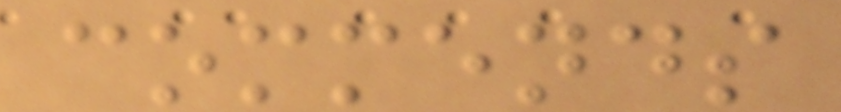commends
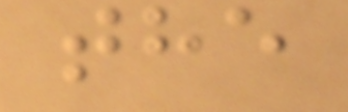the
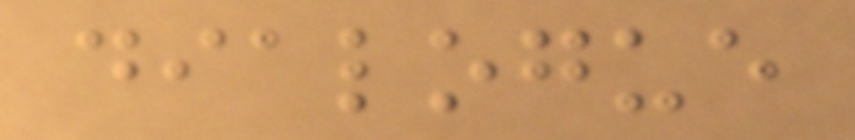dialogue
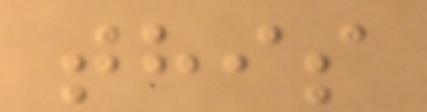this
